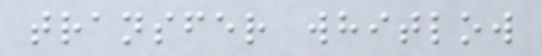transfer whitlow
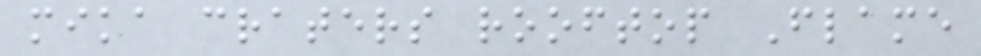mika craters rooftop Flame
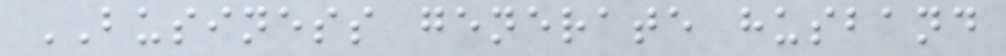BUSINESS generate husband
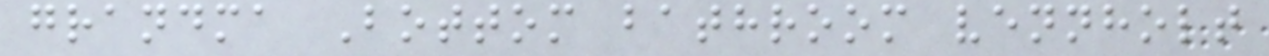grandma Bottom bathroom vennholt
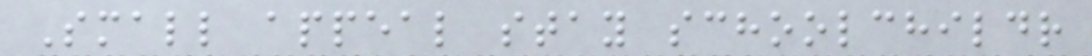Small appeal stay schoolchildr
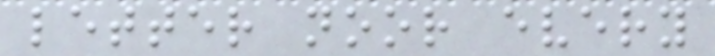letter noor every
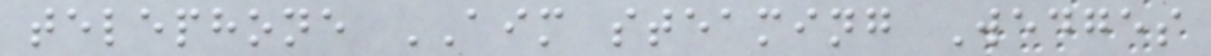telephone AIM steaming Wedges
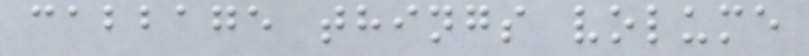cabbage things volume
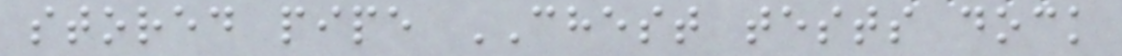stored pipe CHEST tests dock
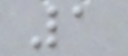1
